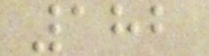182
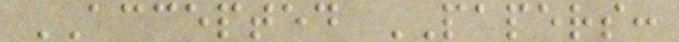ACCEPTED PAPERS:
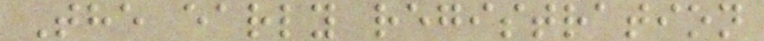The early registration
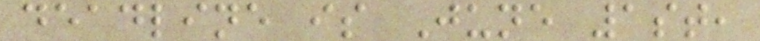deadline is June 1st,
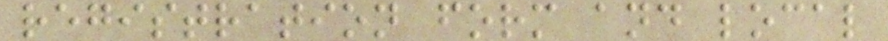registration form and local
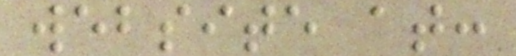website at:
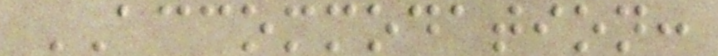ACCOMMODATION:
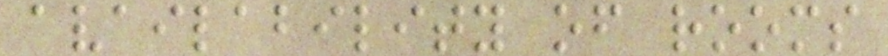availability of rooms
